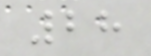28
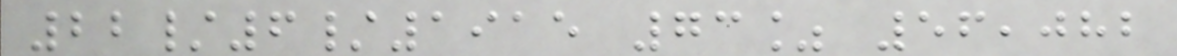22/6/1915 73% 56,082
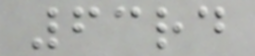63rd
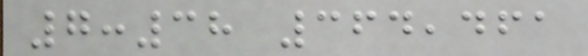7:38 364,461
